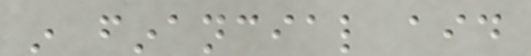in financial aid
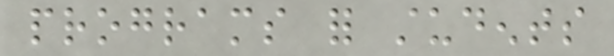programs for students
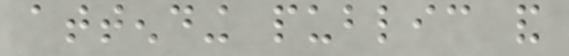attending public and
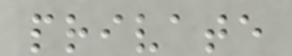private
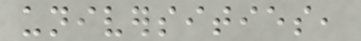universities,
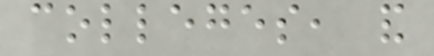colleges, and
